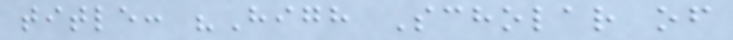title: "High Scholar of
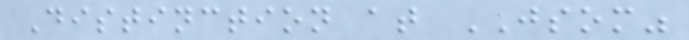Distinction at JSOM"
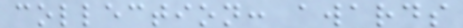collection: awards
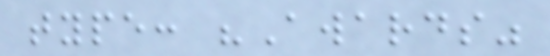type: "Awards"
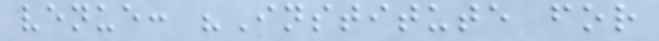venue: "Institute for
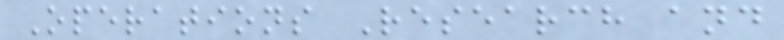Operations Research and
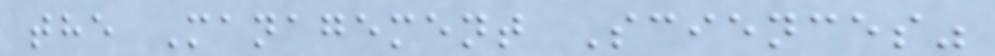the Management Sciences"
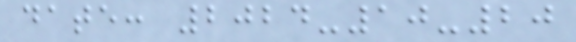date: 2024-10-20
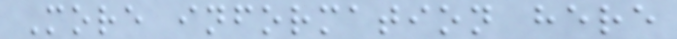More information here
